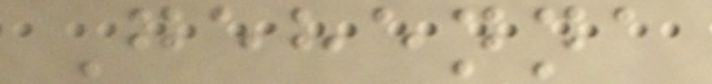Gehenna
